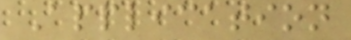Application
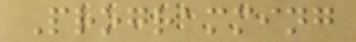Programming
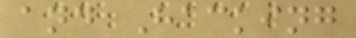and Hacking
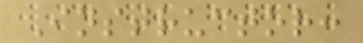Instructor:
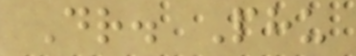Dr. Phu
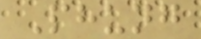Phung
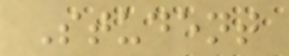Student
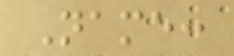Name:
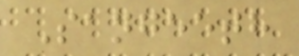Sangeeth
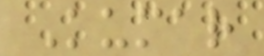Kumar
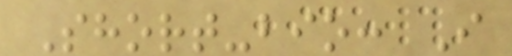Short-bio: I
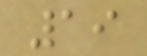19
